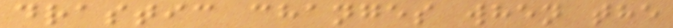drastic changes when the
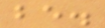be.
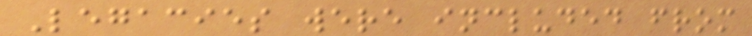Legacies were included from
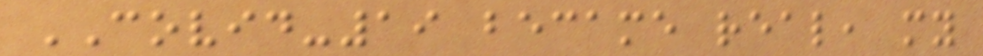COVID-19 became real, my
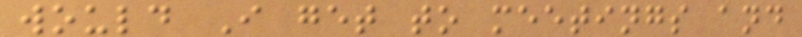would I get to meetings and
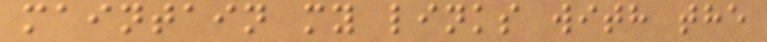maintain my links with the
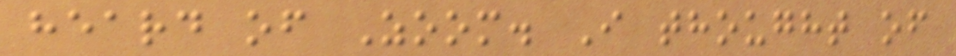heard of Zoom. I thought of
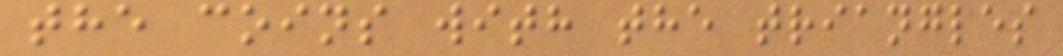the coins with the triangles
